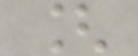[
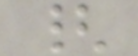{
